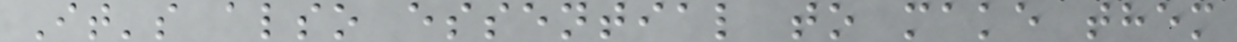It's also essential to make them
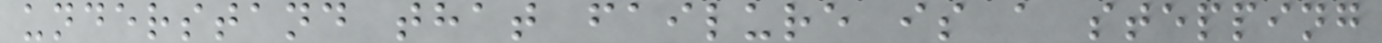understand that failure is a stepping
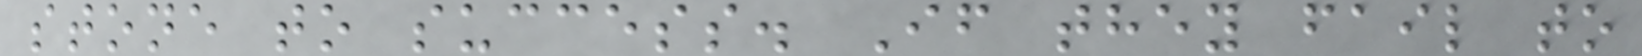stone to success. If they fail to
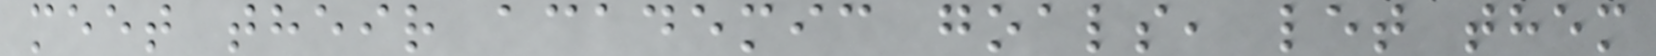meet their academic goals, let them
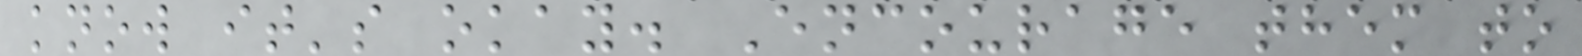know it's okay. Encourage them to
